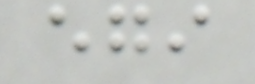egi
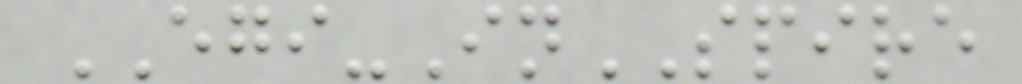EGI-InSPIRE
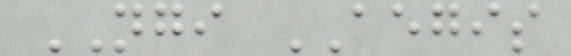NGI AEGIS
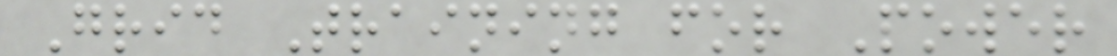Grid Training for Power
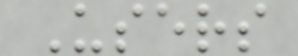Users
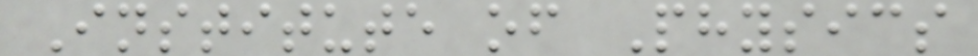Institute of Physics
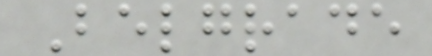Belgrade
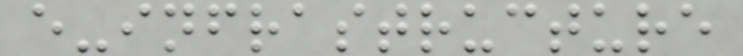e-infrastructure
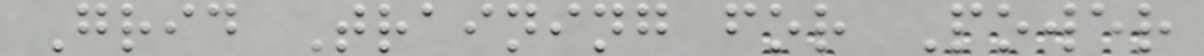Grid Training for Power
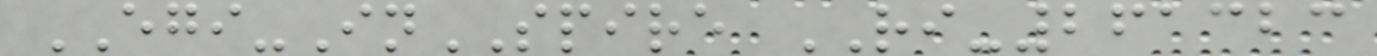EGI-InSPIRE RI-261323
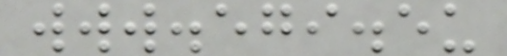www.egi.eu
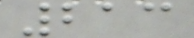213
